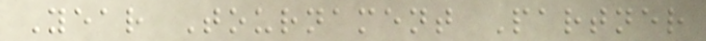Year Tournament Partner
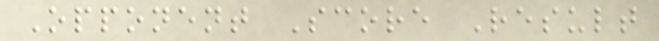Opponent Score Result
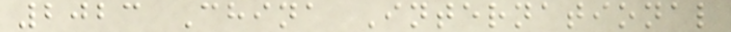2023 China International
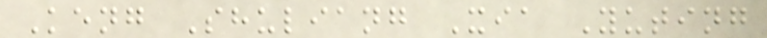Keng Shuliang Xia Yuting
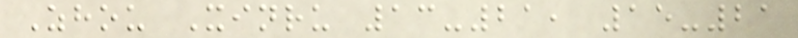Zhou Xinru 13-21, 15-21
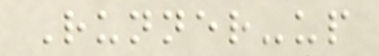Runner-up
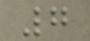7
